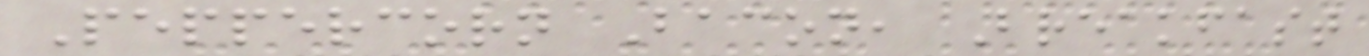Peppercorn Bacon, Breakfast
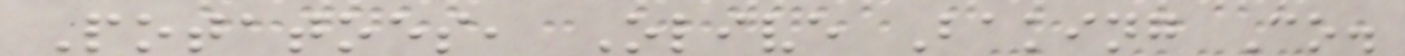Potatoes, Olive Baking Co.
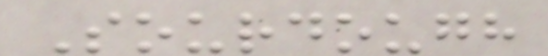Sourdough
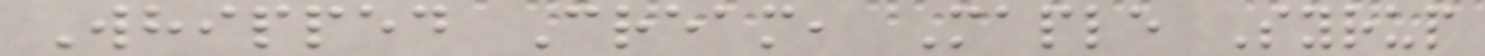Whipped Cream, Maple Syrup
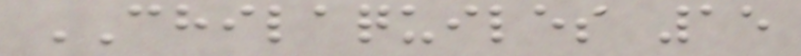CHILAQUILES 15
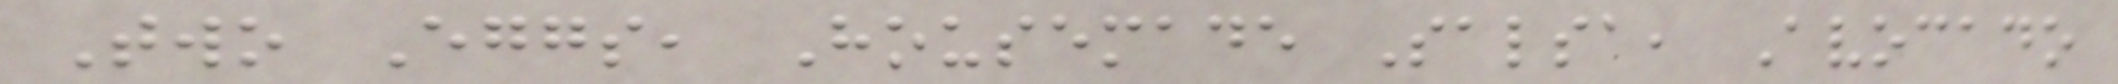Two Eggs, Housemade Salsa, Avocado
